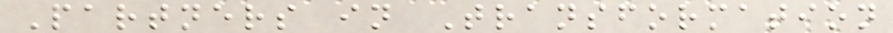Partners in Transformation
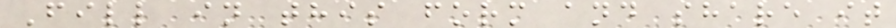Fill in this form and share it
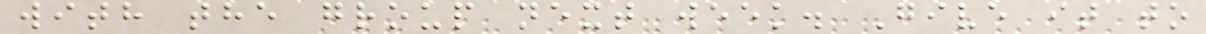with the group next week. Give it to
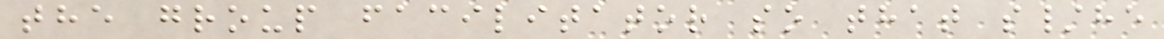the group facilitator so that s/he
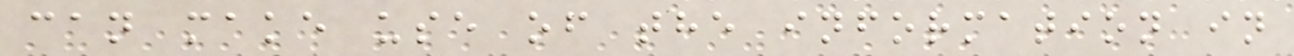can make use of the information in
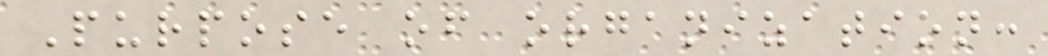Purpose of organization:
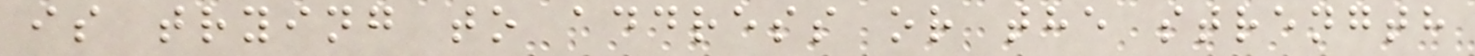is trying to address or the strength
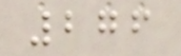276
